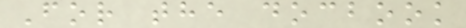For the docbook
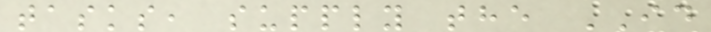tasks, supply the ID
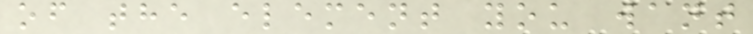of the element you want
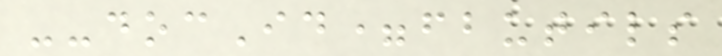--docId=fbutils
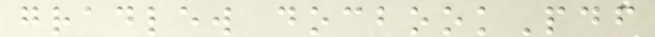gradlew docbookPdf
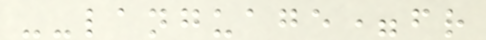--language=fr
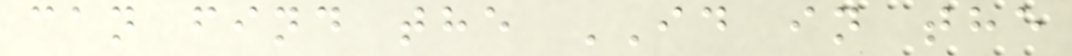can find the ID in the
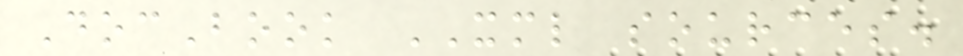DocBook XML sources.
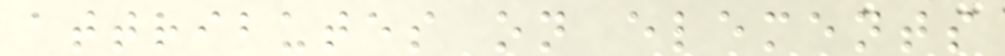attributes on elements
